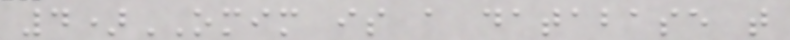4)OMIM is a database that
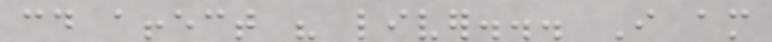could affect his liver... I am
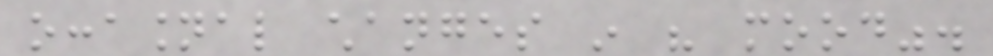occasional changes in his mood".
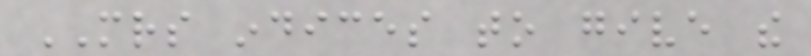MRS indices to give the
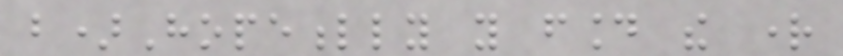b)Hopefully you found the right
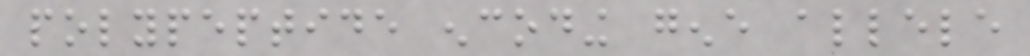polypeptide encoding gene allele
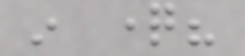in question?
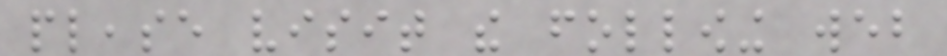please visit the following web
